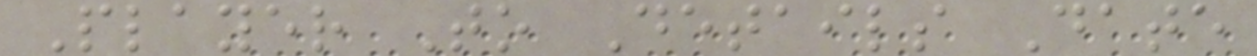Player To Details Date
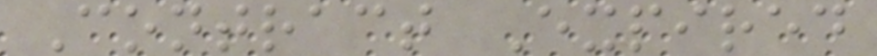Contract Expired
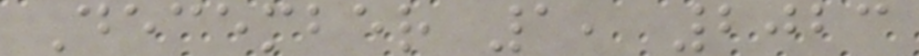December 1, 2023
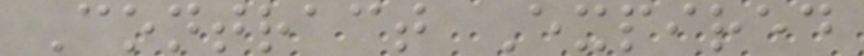Contract Expired
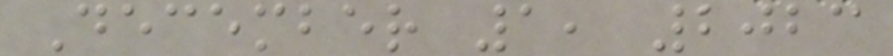December 1, 2023
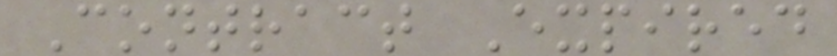Contract Expired
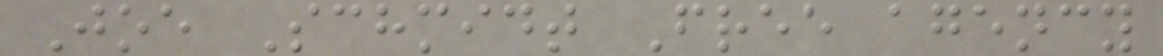Joe Schmidt Free agency
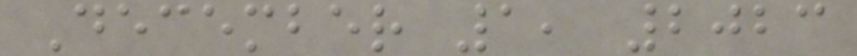December 1, 2023
